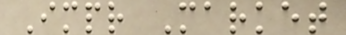Impr Market
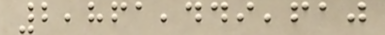2,861,449,610
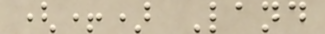(+) Land
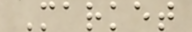Market
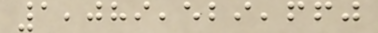1,089,529,660
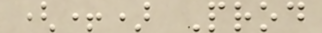(+) Prod
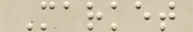Market
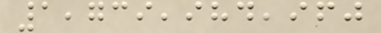1,739,984,960
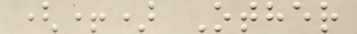(+) Other
